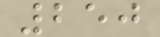250
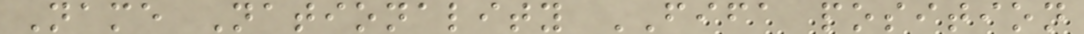Name Nationality FIFA position
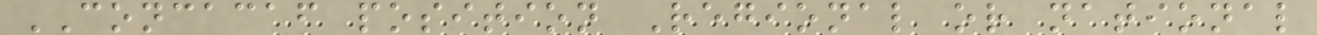CONCACAF position Regional or national
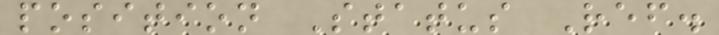position Status Ref.
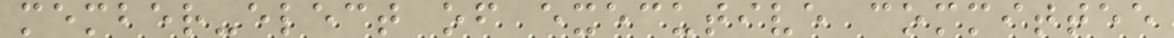member-elect of executive committee
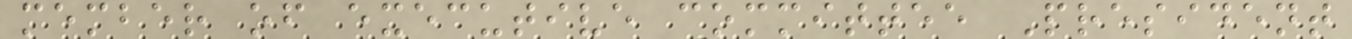member of executive committee President
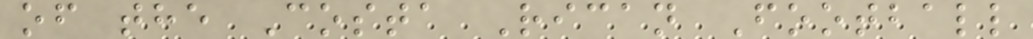of the Costa Rican Football
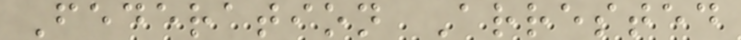Federation Arrested
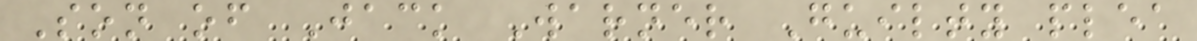Son of Jack Warner Guilty plea
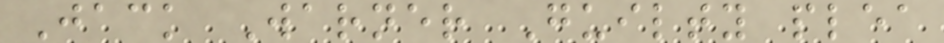Jack Warner Guilty plea
